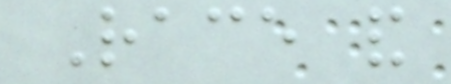Race and
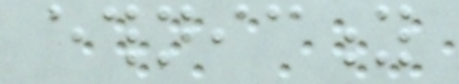ethnicity
